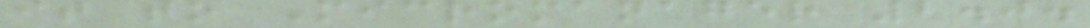it to Micromanager 2.0.
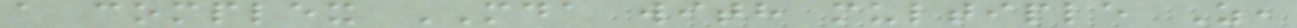a complex MDA with multiple Z,
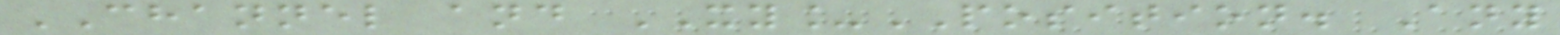CHANNEL and XY_POSITION. Any
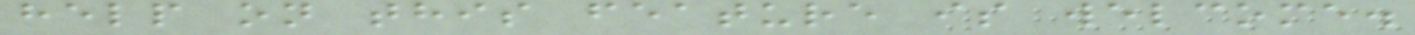help on this feature is welcome.
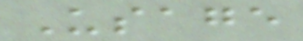Usage
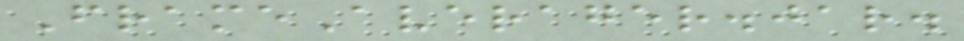FrameAverager.jar.
